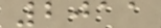2011
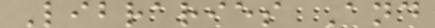Libraries And
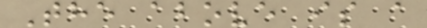The above is a
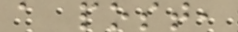a post,
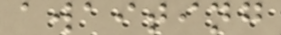awaiting
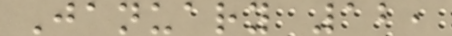January 12,
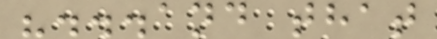"...and that
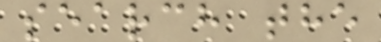search the
